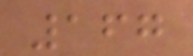167
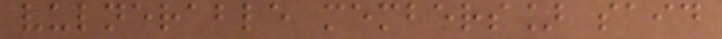vulnerable members] said
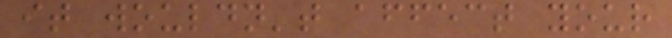it wouldn't affect your
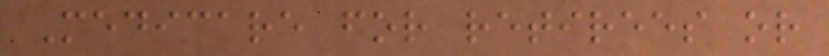Medicare for retirees or
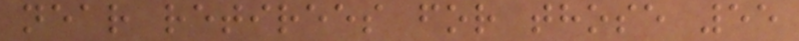near retirees for those 55
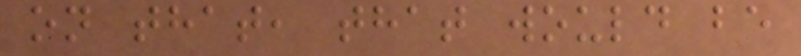on that, that would be
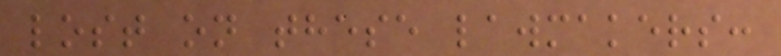lost on these lawmakers:
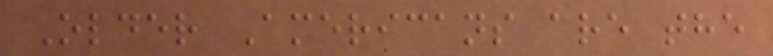Older Americans are the
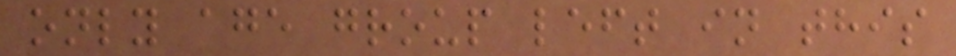only age group left in this
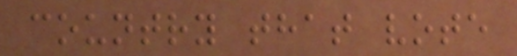country that vote
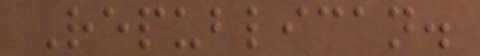Republican.
